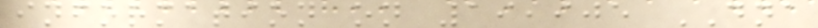information on 19,905 DNA
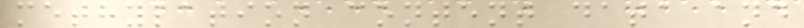methylation content data and
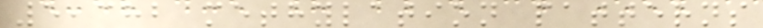5,382 methylation patterns
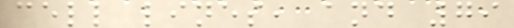cell lines, and 79
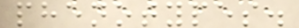phenotypes.
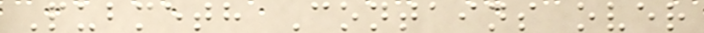Pubmeth Contains over
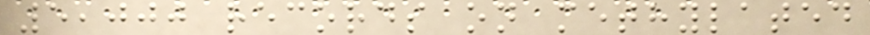5,000 records on methylated
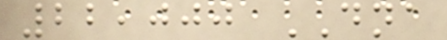22,000 DNA
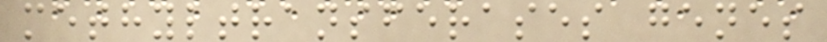methyltransferases genes
